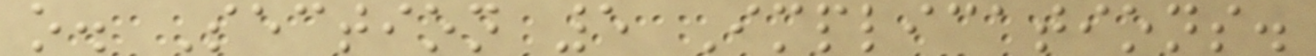o. Section 5 Implications.
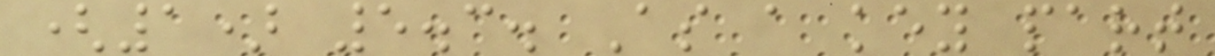(1) 5.3. As a key part
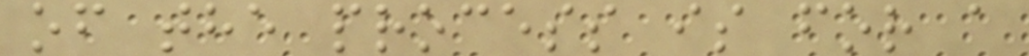of the process is for a
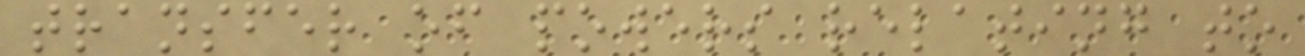transfer of powers relating to
